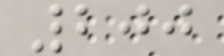200
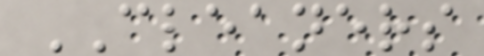CLEANERS
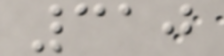310
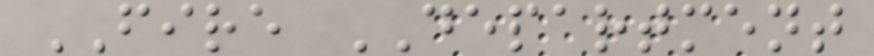FIRE DEPARTMENT
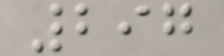297
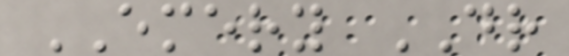EMERY DR
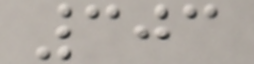303
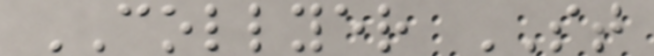COLLYER ST
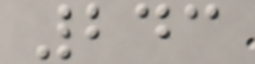243
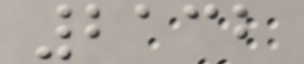2132
